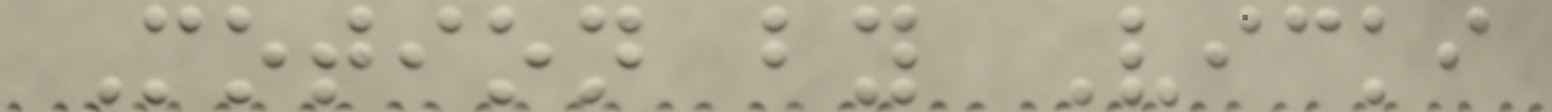Motion by Vicki
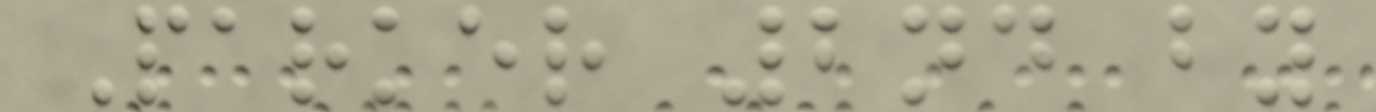Parker 2nd by
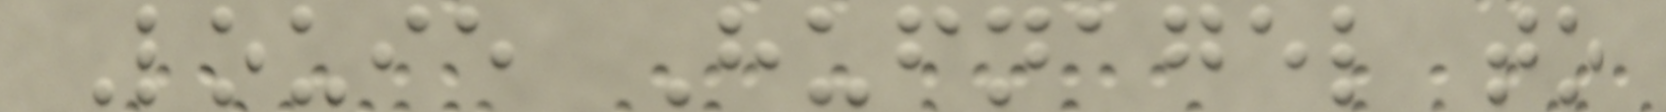Louie Hufnagel to
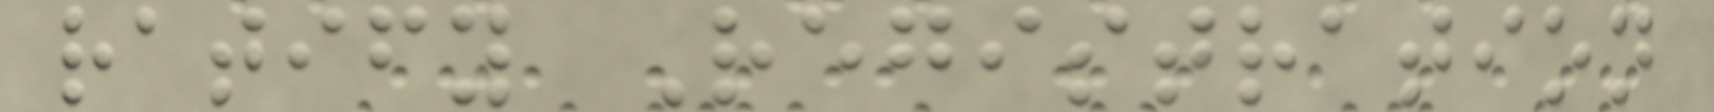ratify Registration
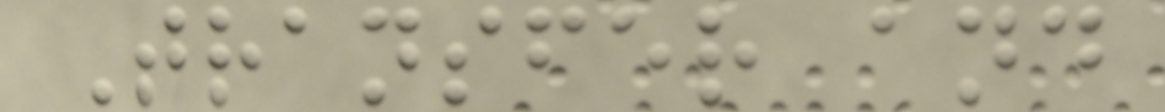Transfer and
